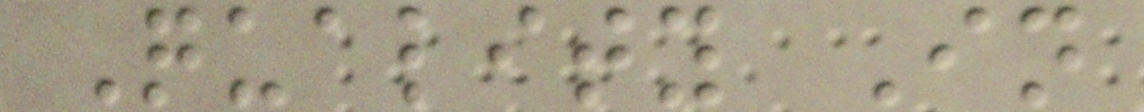Quality In
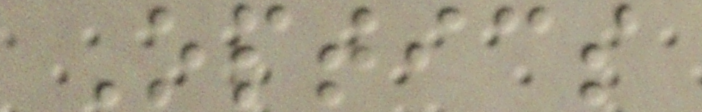Optics
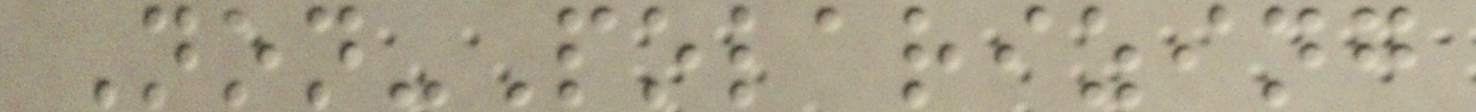Non-Polarizing
